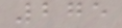275
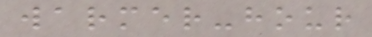warmer-hour
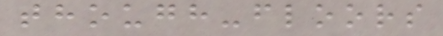though-floors
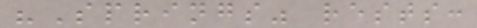"Springs" rests:
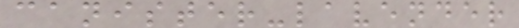canister-lavender
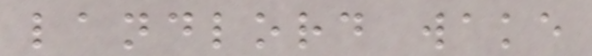landlord wake
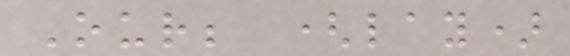Our; (lay)
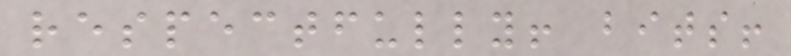respectfully! bits!
